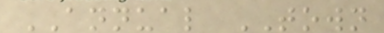ANNUAL TOWN
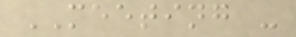MEETING -
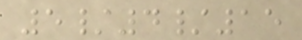5/4/15
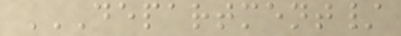DEPARTMENT/
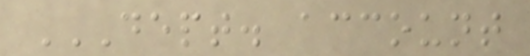DEPT. ACCOUNT
